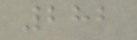282
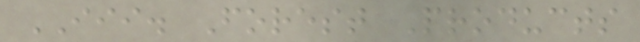III. Forest Products
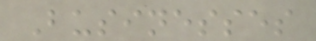Businesses
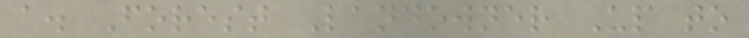a. Forest Landowner Up to
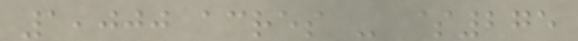1,000 acres - $275
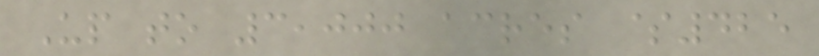Up to 3,000 acres $425
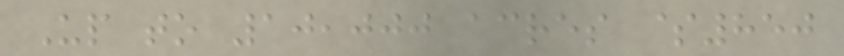Up to 10,000 acres $850
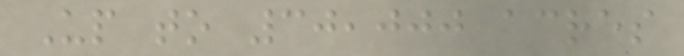Up to 30,000 acres
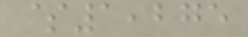$1,275
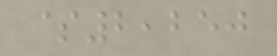$2,250
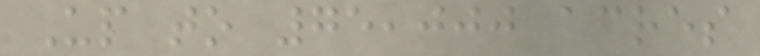Up to 75,000 acres
